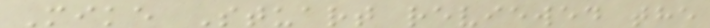Mike Stuart reviewed the
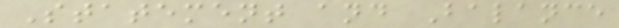Statement and Balance
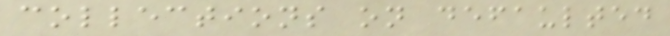collections on defaulted
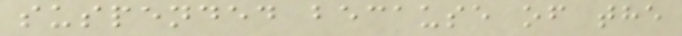suspended because of the
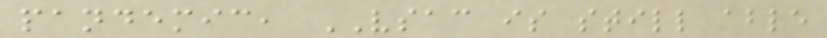pandemic, VSAC is still able
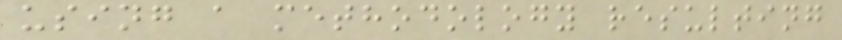using a methodology resulting
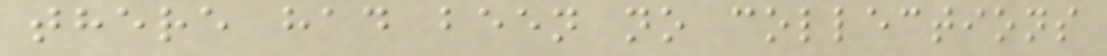there had been no collections
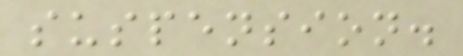suspension.
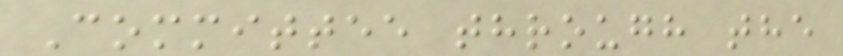Committee through the
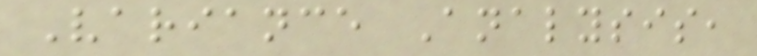Variance Analysis,
